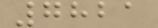7821
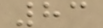83
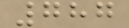787
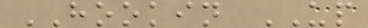HOOKIN UP
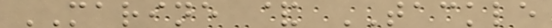MARINE & TACKLE
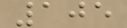105
